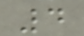4
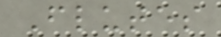Flutes
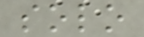solo
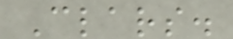Clars.
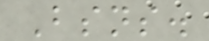Bsns.
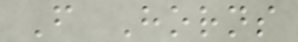F Horns
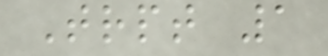Trpt 1
